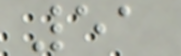51
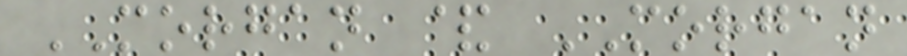MORGAN & MORGAN
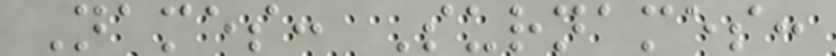Names: Surnames:
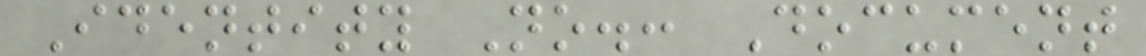Identity No.: Document
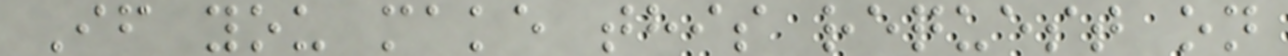If you make this request on
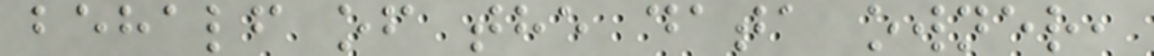behalf of the data owner,
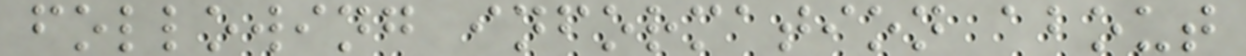following information about
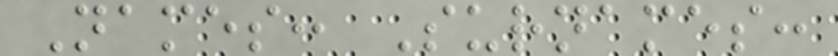Names: Surnames:
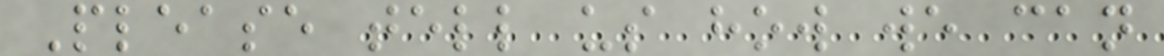Please tell us how we can
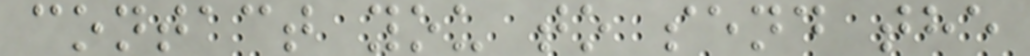contact you to send the
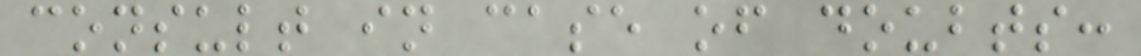consult in case of doubts:
